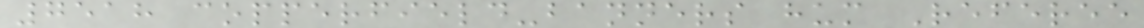7518 copperfield-banners hum Referee
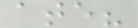ate?
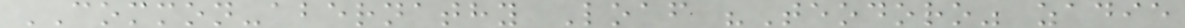COMMON-abernathy Loaf "Teodoro" zadie
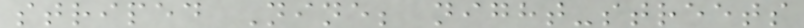striped Nine; night-streets
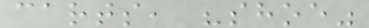carts, "shoe"
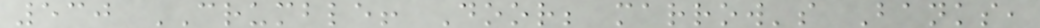530 CRUMBLE! Door; marrow's Banks,
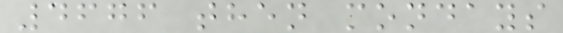4676 then mondays
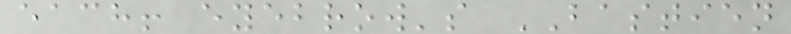each! eyebrow's BASTIEN
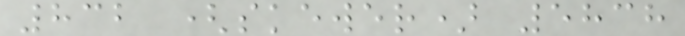832 (skewer) 5838
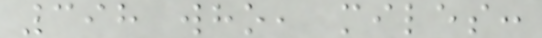398 who, miles:
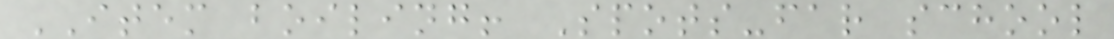ITEM boiling! Spots-far school
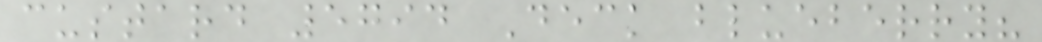custard 5794 Deck blueberry?
